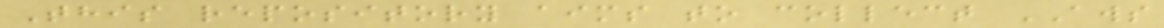This repository aims to collect AWS
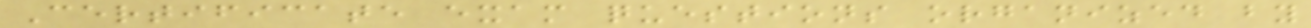Certificate exam questions organized by
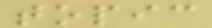topic
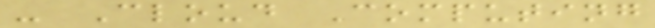- Cloud Computing
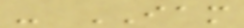- IAM
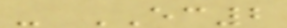- EC2
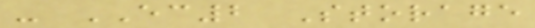- EC2 Storage
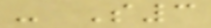- S3
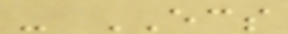- ECS
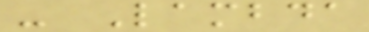- Lambda
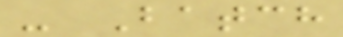- Batch
